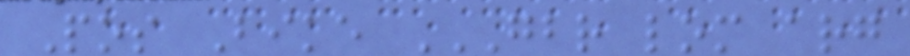Pos Bike GBR LOM ARG
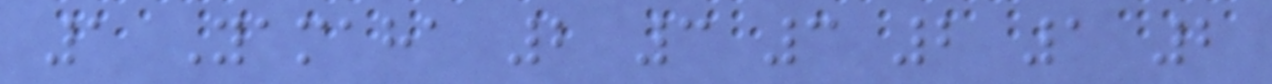1 Yamaha 2 3 3 2 1 2
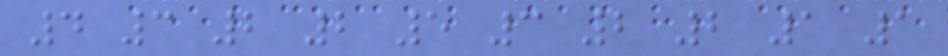4 3 2 2 5 3 2 2 1 1
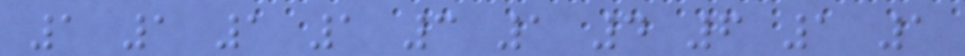1 1 1 1 3 1 4 6 1 1
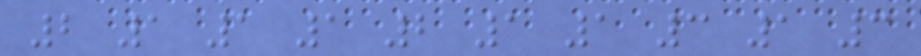2 1 1 1 2 1 1 3 1 3
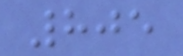805
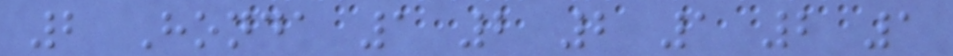2 Honda 1 2 2 1 2 1
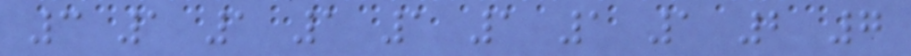3 1 1 1 1 1 1 1 2 7
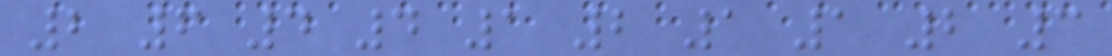2 6 4 4 1 2 1 1 2 3
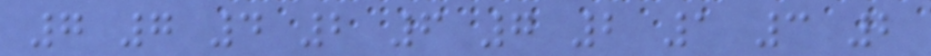7 7 4 2 6 7 2 1 3 2
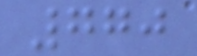770
